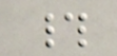#
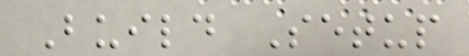Build Setup
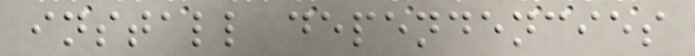install dependencies
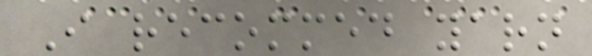I recommed yarn
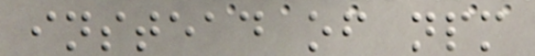instead of npm
